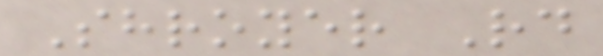Shroyer Rd
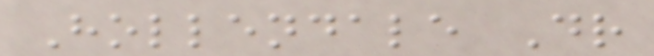Hollendale Dr
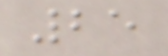25
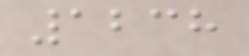1238
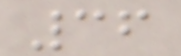36
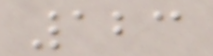123
